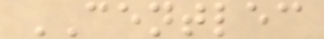CENTLEC
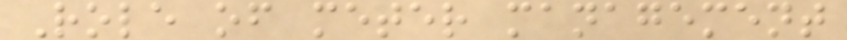Role of meter management
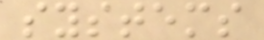systems
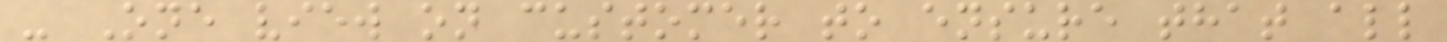- One view on customer to ensure that all
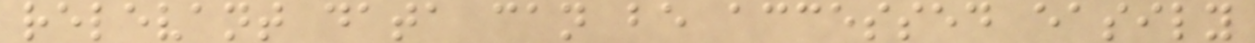relevant data can be accessed easily
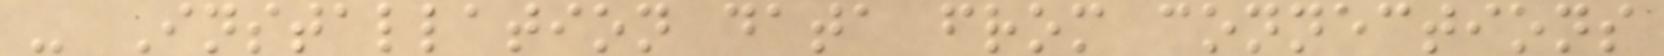- Installation data from connections
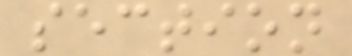section
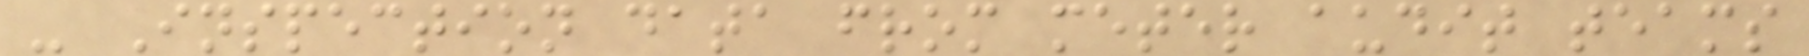- Inspection data from meter audit teams
